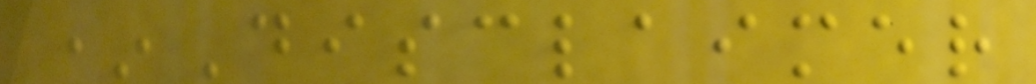*Disclaimer
